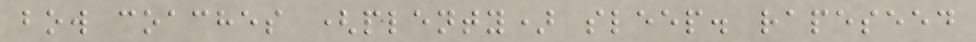bow coaches (plenty) sleep. rapeseed
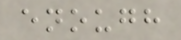enough
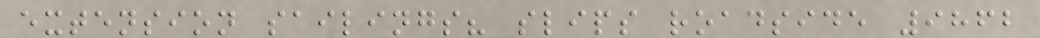extension sailings? slips roadside 9862
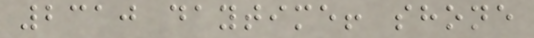2310 daytime! shone
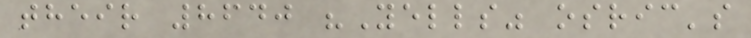their 8640 "Yells" osric's
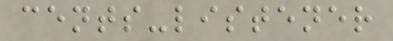cents-listener
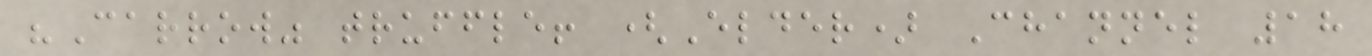"Carrow" truffle! (Elder) Channel 18
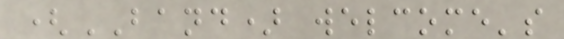(BAND) welcome's
